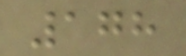178
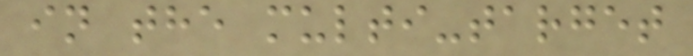in the multi-target
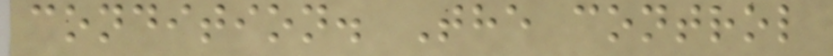condition. The control
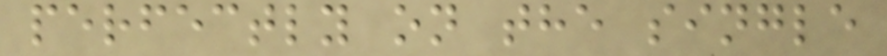perfectly on the single
